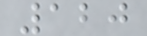120
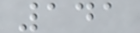141
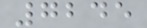7245
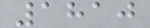1810
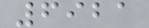6921
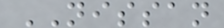NISSAN
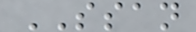SSAN
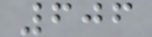606
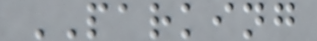PARKING
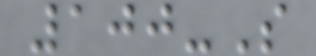100-S
